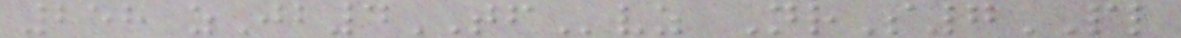258 zJb4TFvz NrS7PL
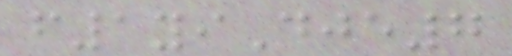f1yiDje7
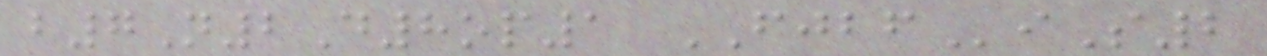b7N2D8op1 FJBFiS2
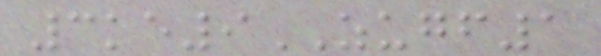3ke9ZUGF1
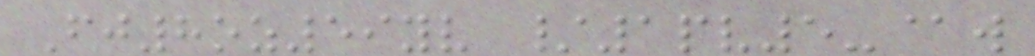Fj8oz59yv /1pv5-@w
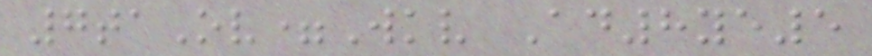7taOv=Wkv Ad8ye5
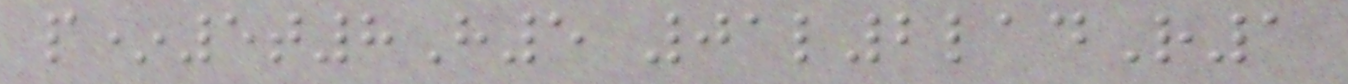p*5t8H5 01l2ladR1
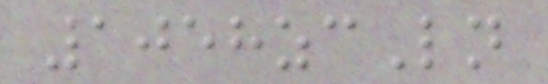1058zcLn
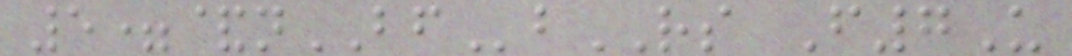5=&nBFbRS F7U
